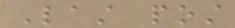Last post
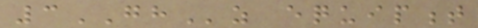3GHz equipment
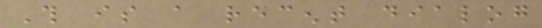This is a recent dialog
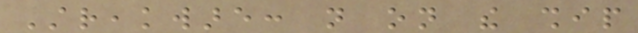Streakware: not on the ship
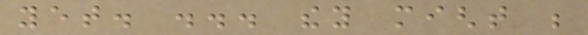yet. ... they might be
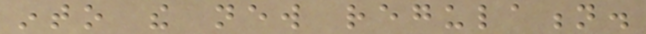into the new regulation.
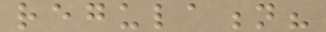regulation?
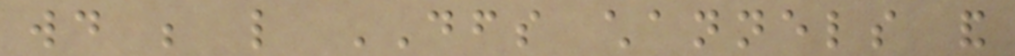would be like DFS channels and
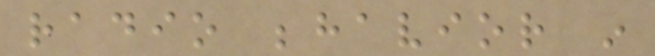radio behavior in
